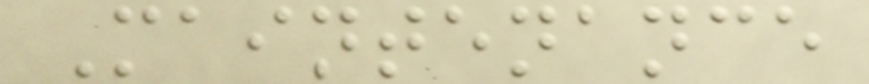Maintenance
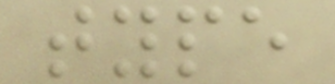type
